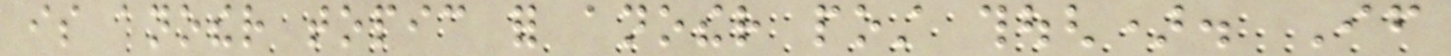is another topic for another post though). If
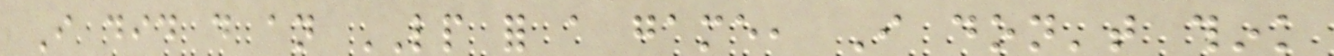I did do an LP for a game, I don't think
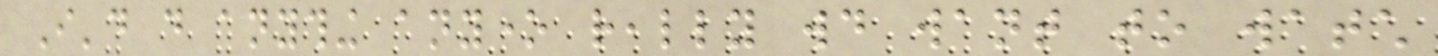I'd do anything anyone really would want to watch
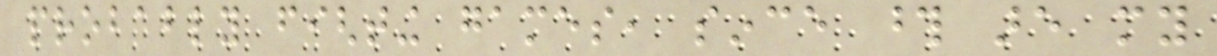probably fighting games, since those are my
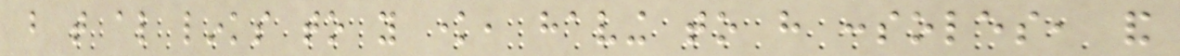but that also links to you know, having to have consoles, and
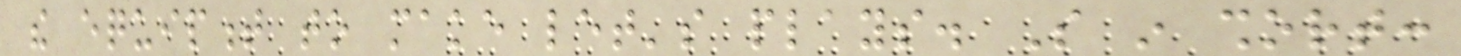the equipment to make let's plays. So in short:
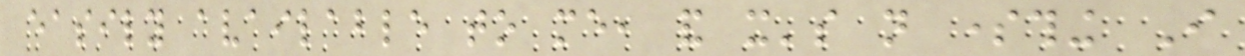easily available to me, and it's not something I
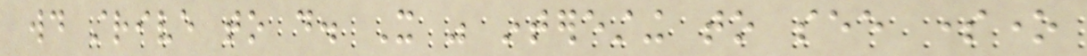would strive to do. It was interesting to see someone
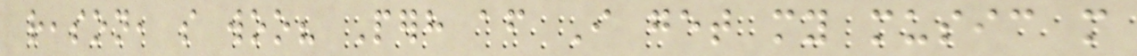reason, so woo? Perhaps after I get my music more
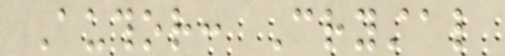Author: Crystal
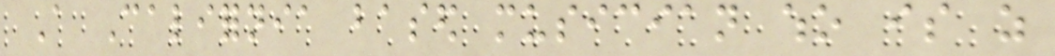A California based musician who is as
